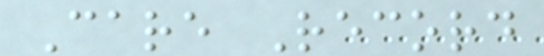Care Record
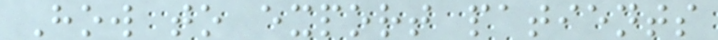How to export patients
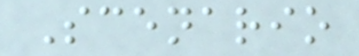Scenario
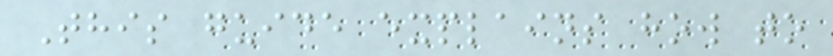This guide explains how to
